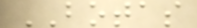BOTAS
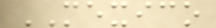MEXICO
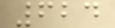624
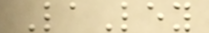LaLey
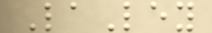LaLey
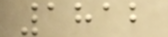1812
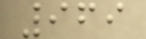969
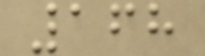168
